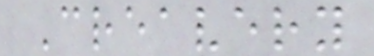Creavery
